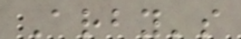Arby's
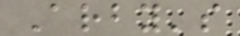Arby's
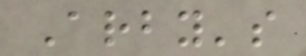Arby's
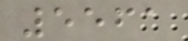5561
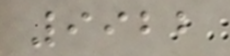9922
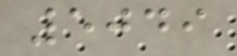5049
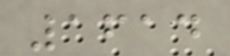1614
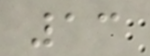13
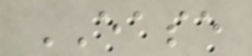EASE
